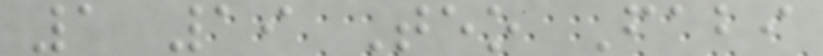1 19 Teo Fabi
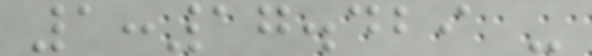1:17.429 -
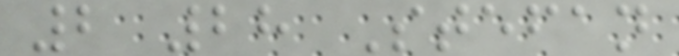2 28 Stefan
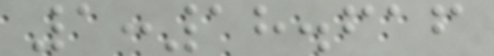1:18.616
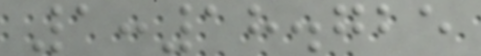1:18.725
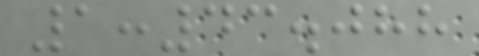1:43.088
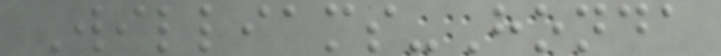Williams-Honda
